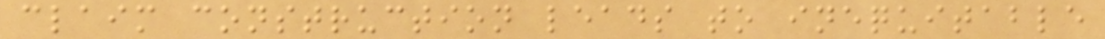claim construction leads to inequitable
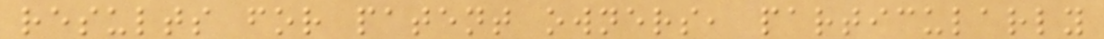results for patent owners, particularly
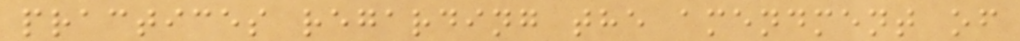practices regarding the amendment of
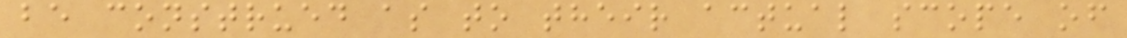be construed as to their actual scope of
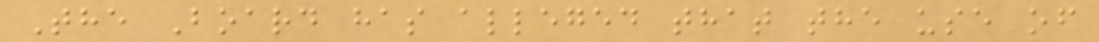The Board has alleged that the use of
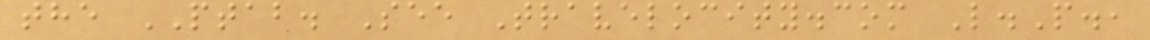the PTAB. See Travelocity.com L.P.,
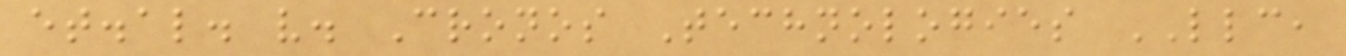et.al. v. Cronos Technologies LLC,
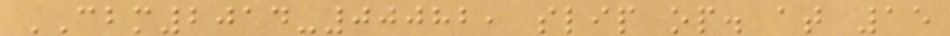CBM2014-00082, slip op. at 15
